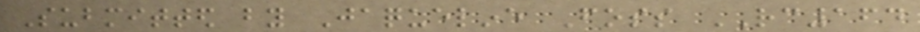Submitted by Jaqueline Foss RC164
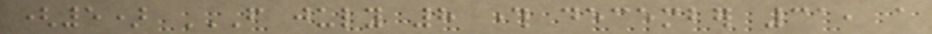(5) FROM JULY 8 THROUGH DECEMBER 31, A
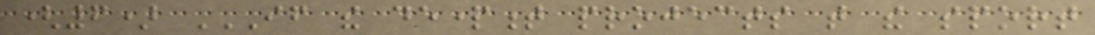(6) IF THE DEPARTMENT PROJECTS THAT THE SPORT
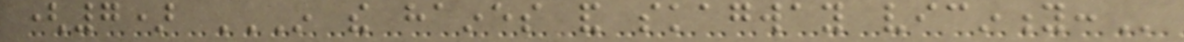(7) IN THE HAINES AND SKAGWAY VICINITY:
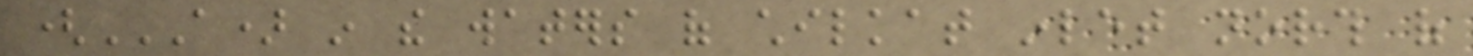(A) IN THE WATERS OF CHILKAT INLET NORTH OF
